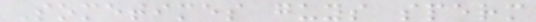Sometimes guys sperm
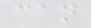can
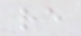re
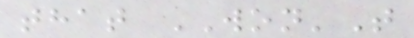that WON'T
